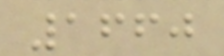1660
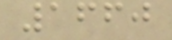1660
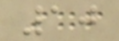10
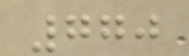770
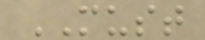MUST
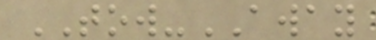TOW-AWAY
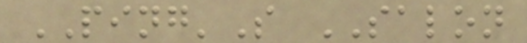PING'S SALON
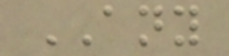ANY
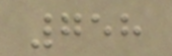758
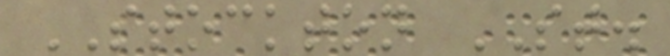STOCKTON ST.
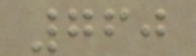760
